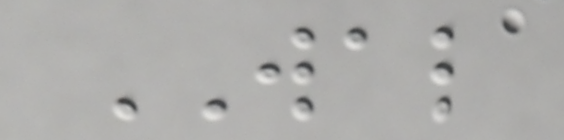WAL
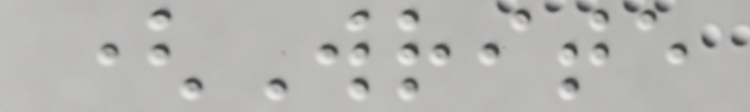(Write
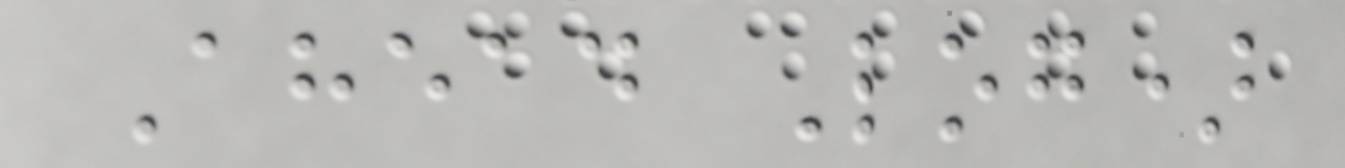Ahead Log)
